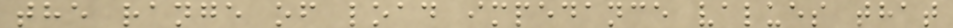the range of load impedance values that
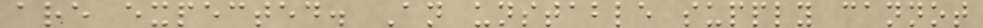are expected. An unstable supply cannot
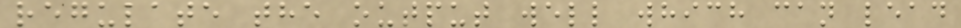regulate the output well which can lead
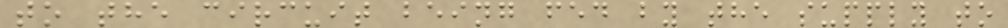to the circuit being fed by the supply to
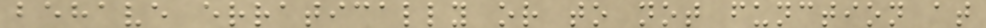behave erratically or to not function at
